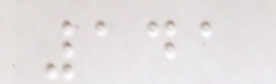141
